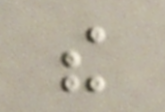the
